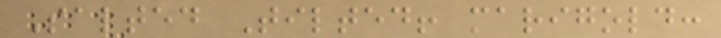Salted Tilted! marigold:
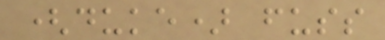(duke) fuss
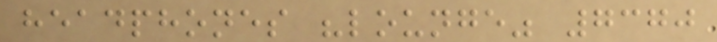headphones "lounge" 7370
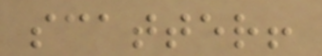scatter!
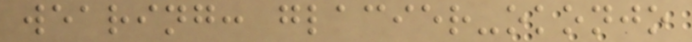wearing: glacier-okonjo
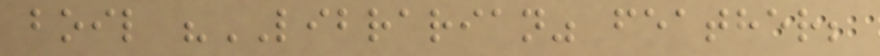boil "LIBRARIAN" feather;
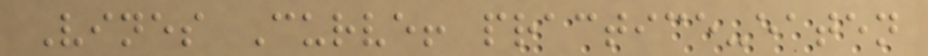Vines Curve! practice-eaten
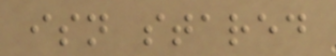isn stared
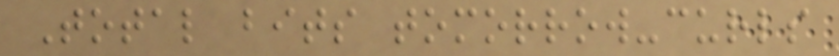Total bits tomorrow-curls
